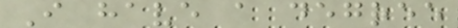I have a degree
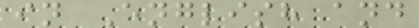in English and
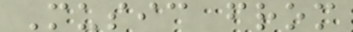Music from
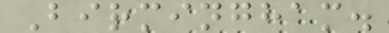Birmingham.
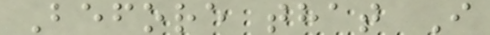Before that I
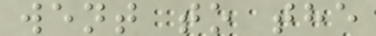went to the
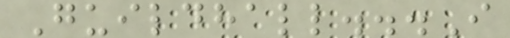Guildhall...I
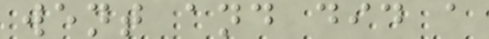went and did a
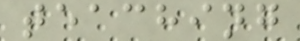teaching
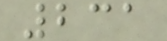231
